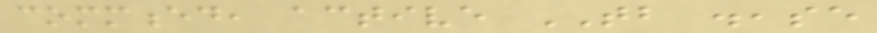commenced, active TB disease
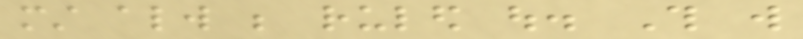must always be ruled out. This will
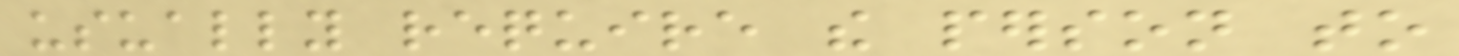usually require the person to
